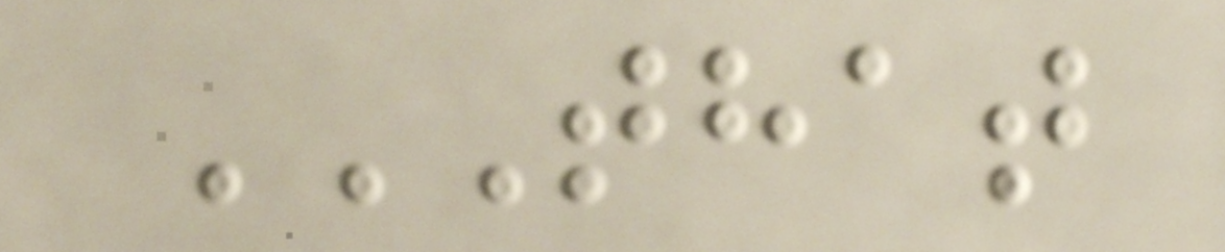THAT
